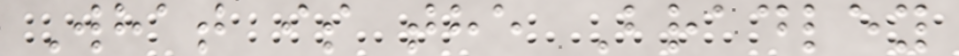What is the Bradley
